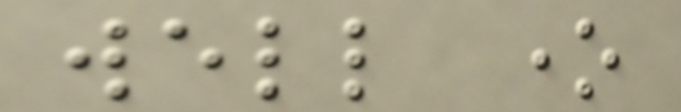well one
